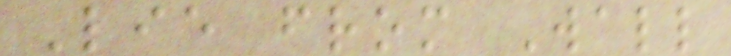Lie from Wall
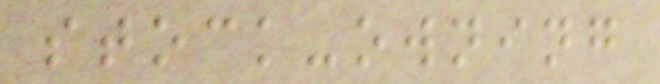stock-owning
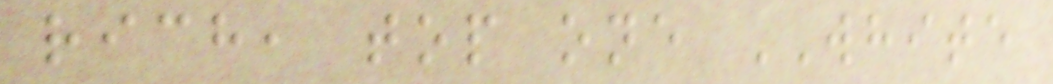rich, top one WHITE
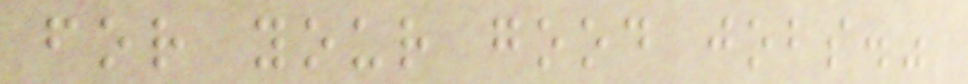for your good jobs."
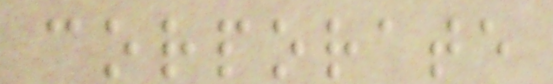corporate
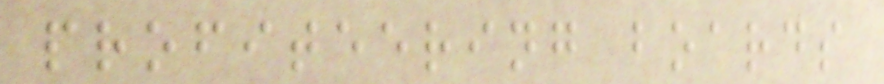profiteering boards
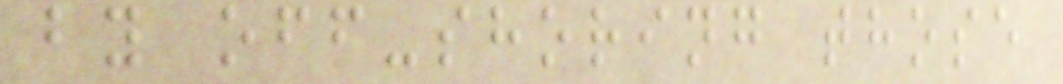by off-shoring those
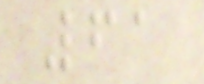61
